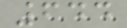644
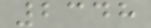2348
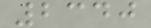2340
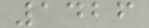1426
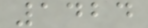1424
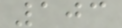103
